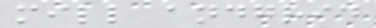mill andgrid
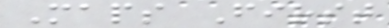Maps First
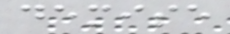demise
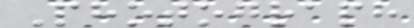Photograph
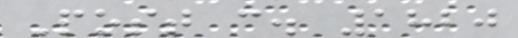Post c. 1820
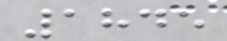1845
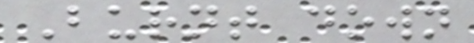Burnt down
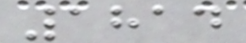1814
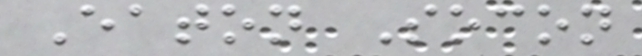Eaton Socon
